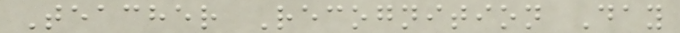Teacher Recognition Day
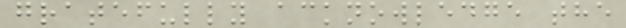gratefully acknowledge the
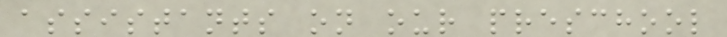assistants on our preschool
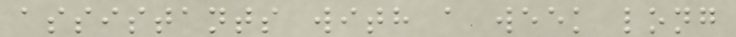assistants with a week long
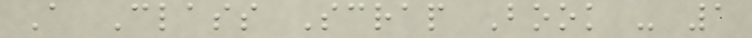A Class Scrap Book - 1
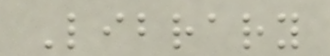Library
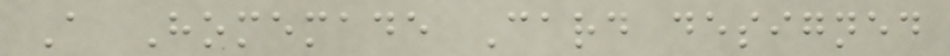A Homemade Card designed
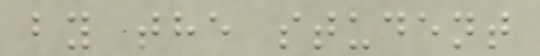by the student
